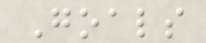Goals
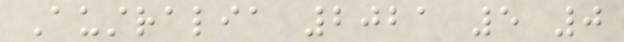Australia 2021 5 0
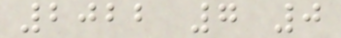2022 7 0
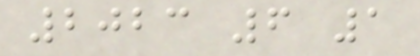2023 6 1
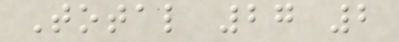Total 27 2
